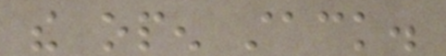the open stack.
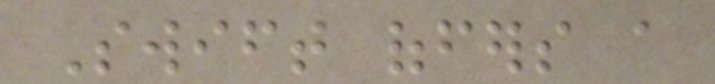Swift offers a
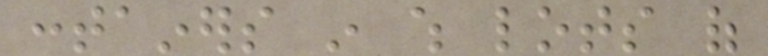containers in which lots of
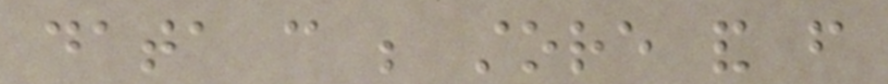data can be store and from
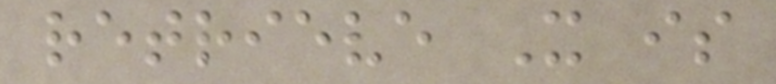retrieve It is
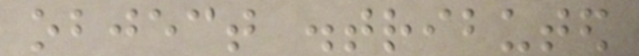object distributed
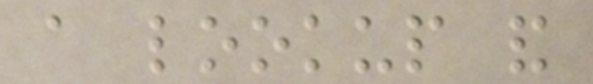a lookup and
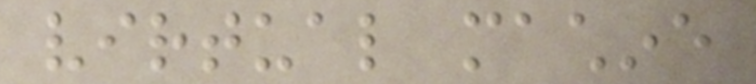virtual machine
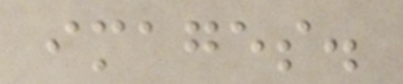images.
